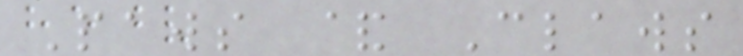Paws & Claws
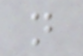n
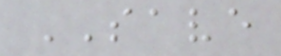SAVE
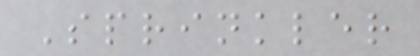Sprinkler
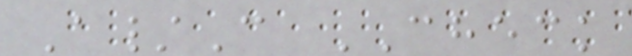A/C CHECK
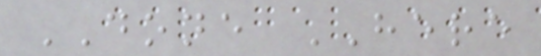DONE HERE
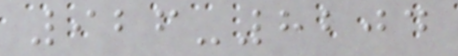926-8204
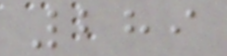289
